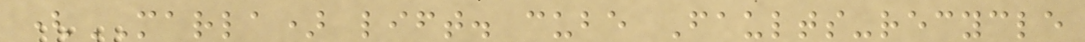(MARLA) lift. cube Faults-recycle
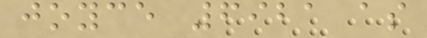joyce 6921 as
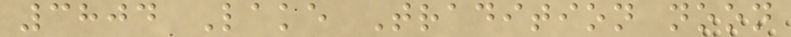3804 Lake Tradition noon
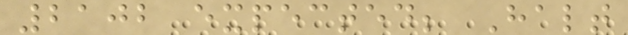2102 expected; Halt
